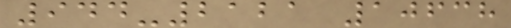944-2121 10638
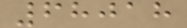68018
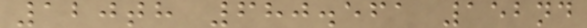120th 680.561 152nd
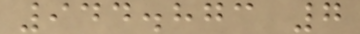944.873 7
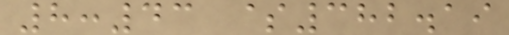8:43 $382.19
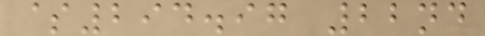$294.97 22nd
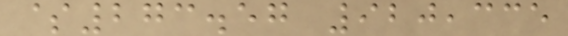$273.57 920,335
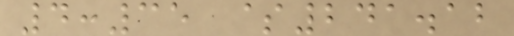4:35 $241.12
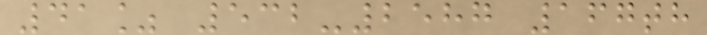41% 532-2587 167th
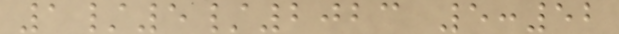1/5/2023 5:52
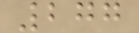277
